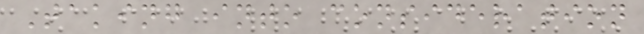Taking into consideration
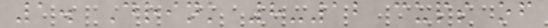1. Drink 8-12 cups of
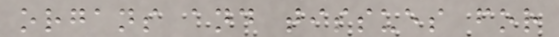organs and tissues for
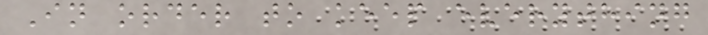In order to keep everything
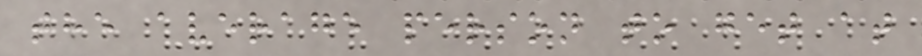the average person to get at
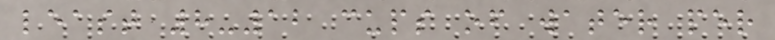least 8-12 cups of water per
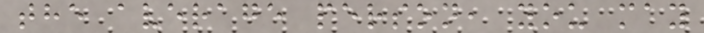the average person, you may
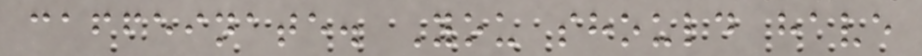caffeinate. You should have
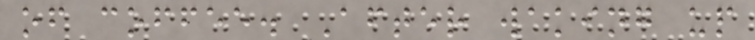of coffee. After waking up
